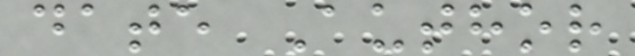date Author
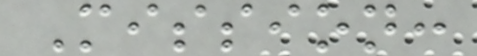Mission:
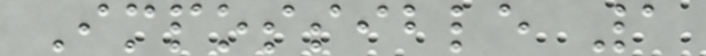Impossible 1
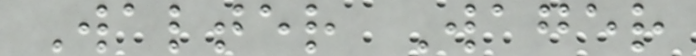Walter Wager
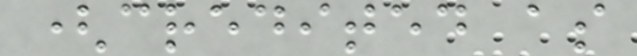(credited as
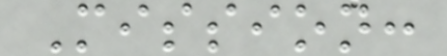Mission:
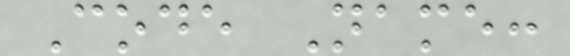Code Name:
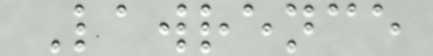Lawrence
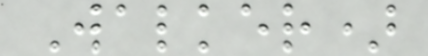Walker)
